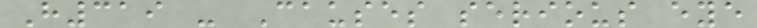H319 - Causes serious eye
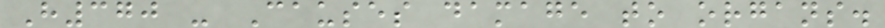H370 - Causes damage to organs.
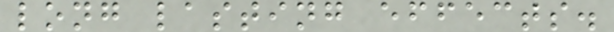long lasting effects.
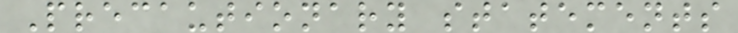Precautionary statements
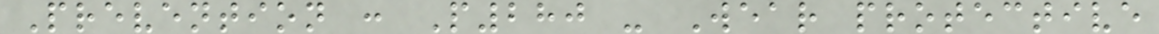Prevention : P280 - Wear protective
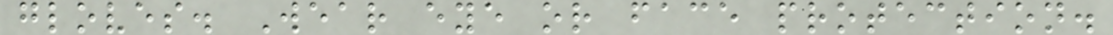gloves. Wear eye or face protection.
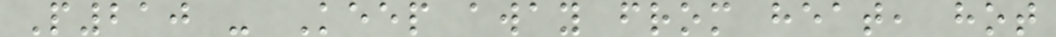P210 - Keep away from heat, hot
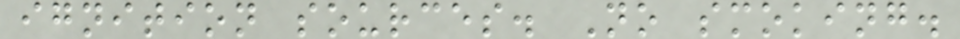ignition sources. No smoking.
